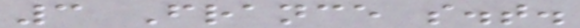3 France s.t.
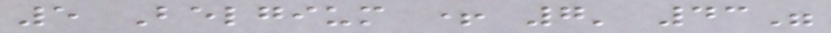5 Belgium + 7' 43"
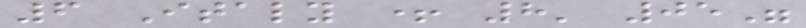6 Italy + 8' 05"
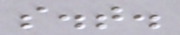s.t.
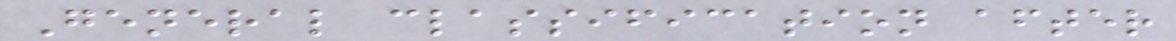General classification after
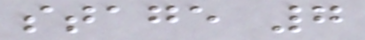stage 7
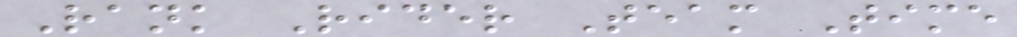Rank Rider Team Time
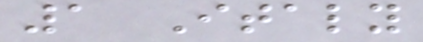1 Italy
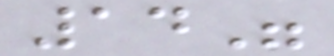14"
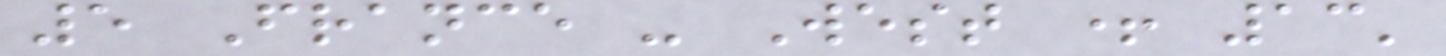5 France - West + 13'
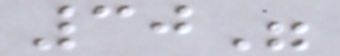30"
